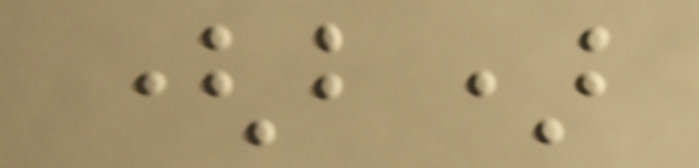(b)
